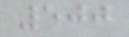500
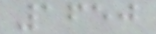1650
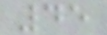45
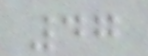47
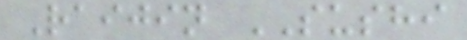Raijin SUSHI
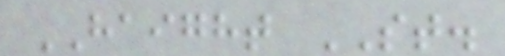HAIGHT ST.
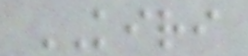KIRI
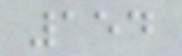154
